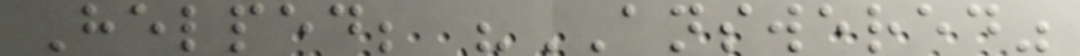Helped; "ANSWERED"
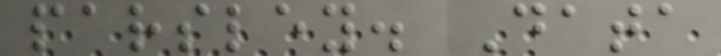parsley. Data
